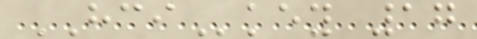HCIkey 17
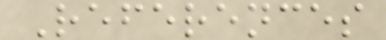References
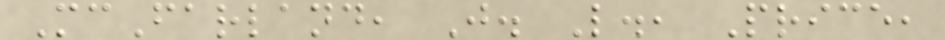McFarland, J. L., Price,
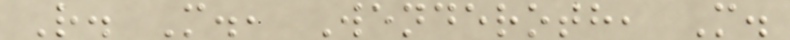R. M., Wenderoth, M.
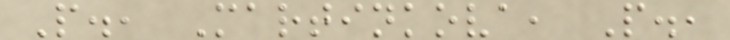P., Martinkova, P.,
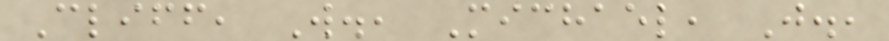Cliff, W., Michael, J.,
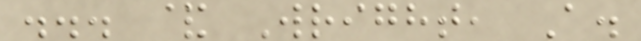... & Wright, A.
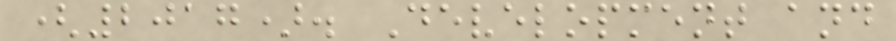(2017). Development and
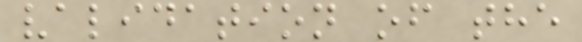validation of the
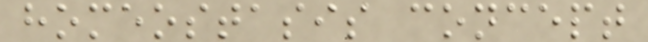homeostasis concept
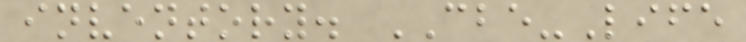inventory. CBE-Life
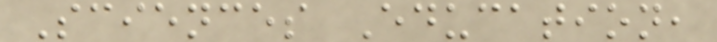Sciences Education,
